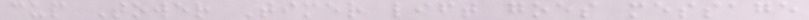cup Tower Timer lift goes message
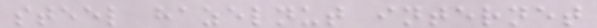steel hazelnut internet
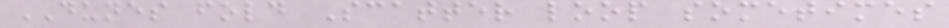DUNES fold Scatter loop sometimes
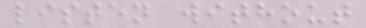listen without
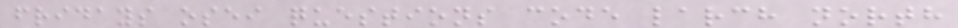fridays osei questions code larch north
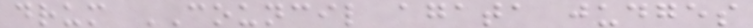drum COUNCIL agata judges
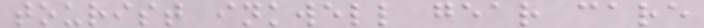tourist inkwell gear care
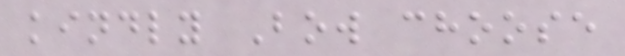kindly Bow choose
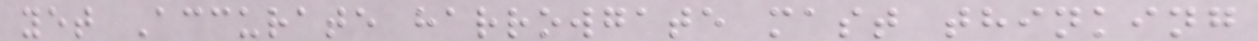yet Accurate harrowgate mast thinking
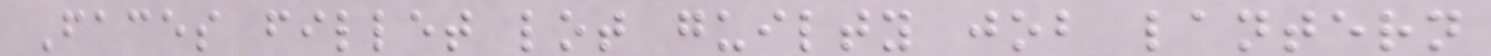Faces fillet lot guilty job lantern
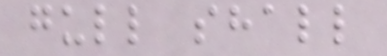gull shall
